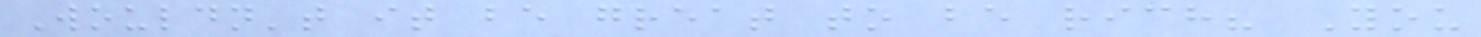Wouldn't it be great to be rich? You
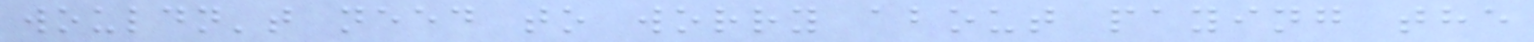wouldn't need to worry about paying the
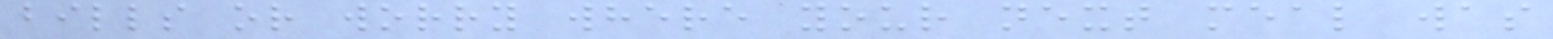bills or worry where your next meal was
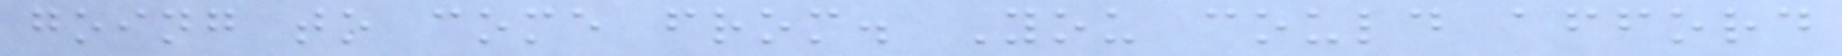going to come from. You could afford
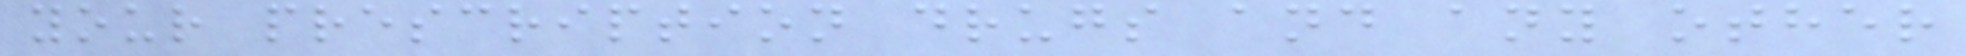your prescription drugs and any other
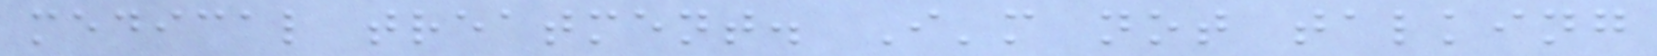medical treatment. I'm not talking
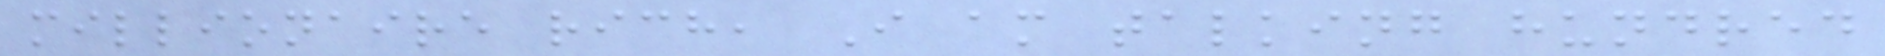millionaire rich, I am talking hundred
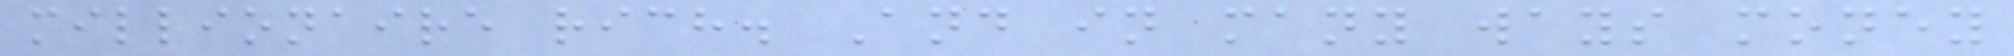millionaire rich. And in many ways money
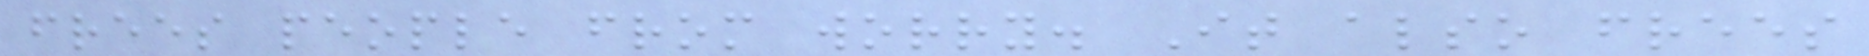frees people from worry. It also frees
